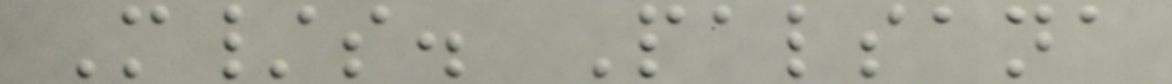M/s. Palsana
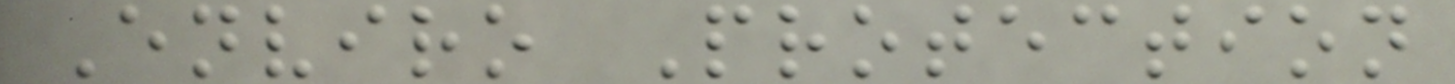Enviro Protection
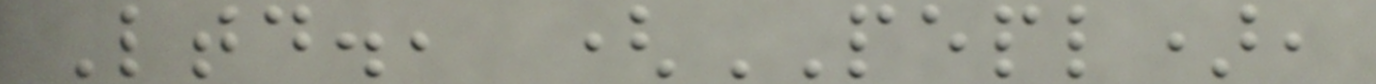Ltd., (PEPL),
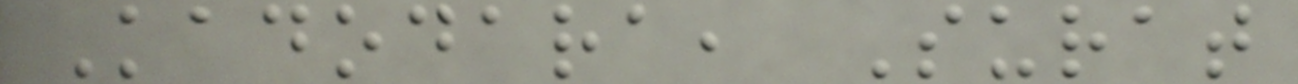Kadodara, Surat
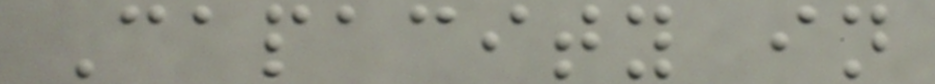Capacity in
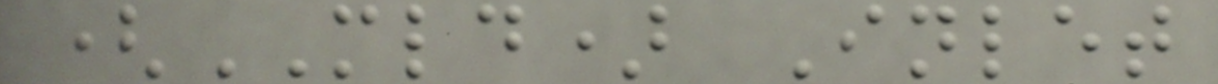(MLD) Inlet
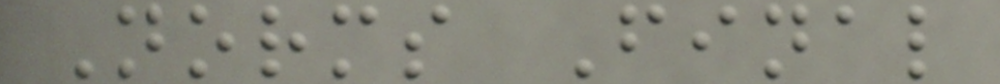Norms Final
